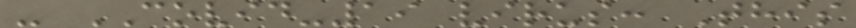- COVID-19 virus: This
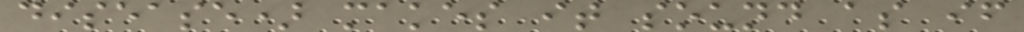disease) makes it sound as if
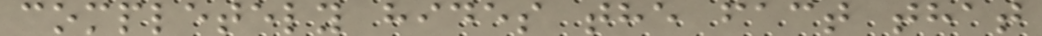completely hides the fact that
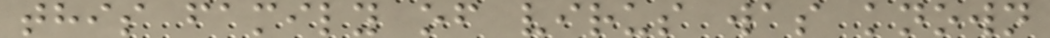this family of virus was known
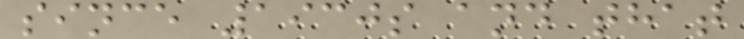since 1930s and that
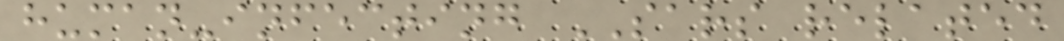human-infecting SARS related
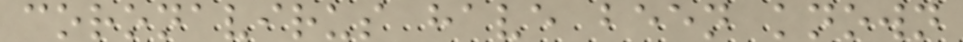coronavirus have been known
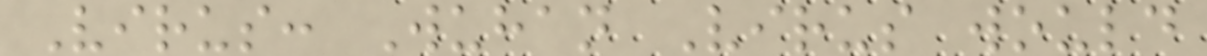Virus: Wuhan Virus would
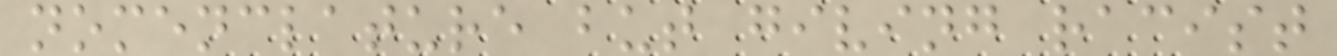nomenclature but giving racist
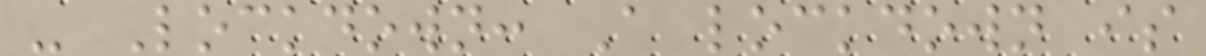- Lockdown: A lockdown is
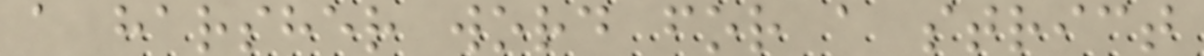a harsher word for a strict
